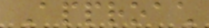Approach
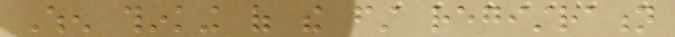When thinking of the first registration
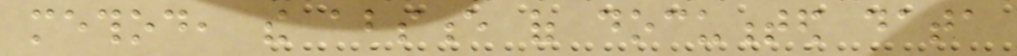method, the absence of documented data
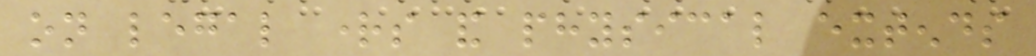on legal rights and physical extends
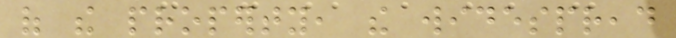of the property, the widespread
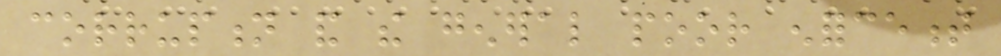corruption and the general poor enforcement
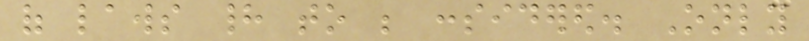of laws had to be considered. Only
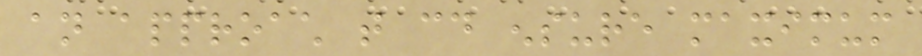an approach that could ensure maximum
